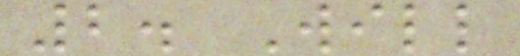2. Will
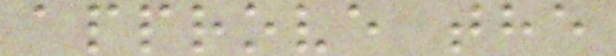approve the
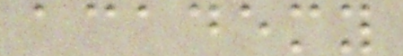academy
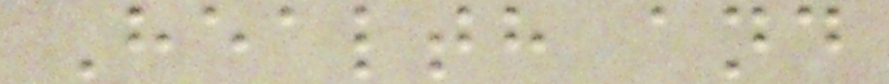Health and
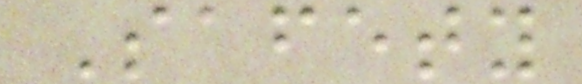Safety
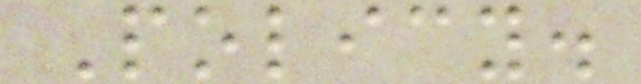Policy.
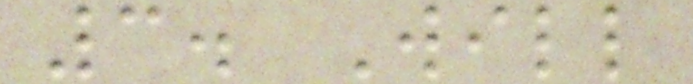3. Will
